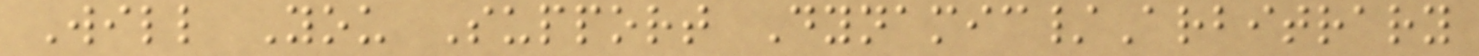Will You Support Dynamic/Arbitrary
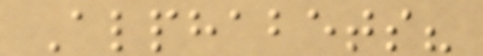Alphabets?
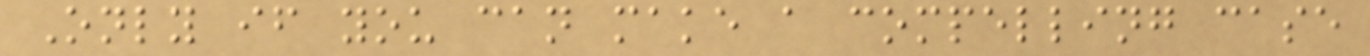Only if you can make a compelling case
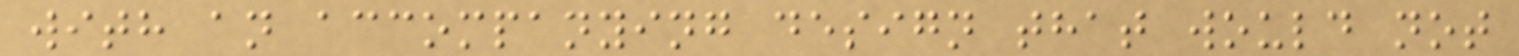with an accompanying design that would not
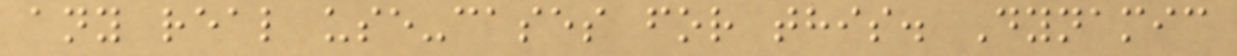any real use-cases for this. Dynamic
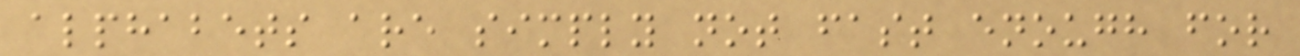alphabets are simply not fast enough for
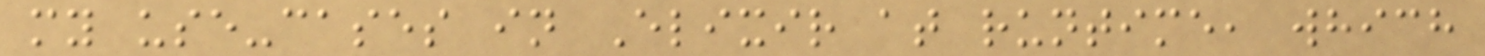my use-cases in Elixir at runtime, which
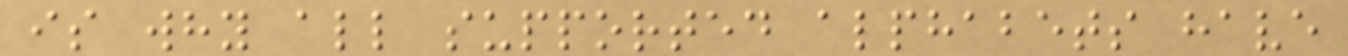is why all supported alphabets have
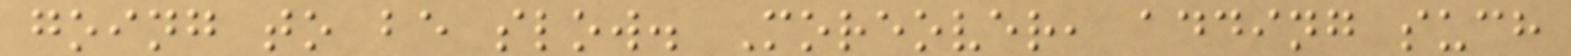going to be slow. Moreover, adding such
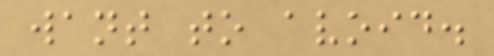want to avoid.
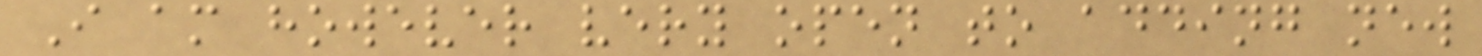I am however very open to adding new
